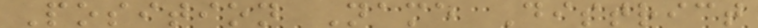Position Name District
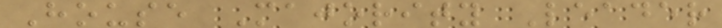House Majority Leader
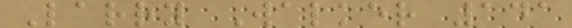Larry Walker 141
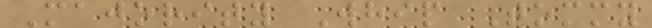Majority Whip Tommy
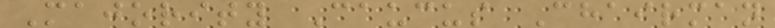Majority Caucus Chairman
